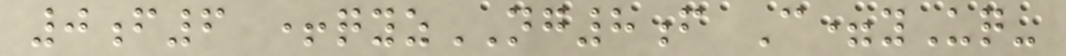0f6 +qyzNG8f C=yUq-
